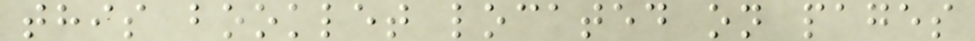this booklet located on pages
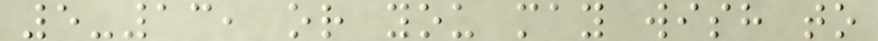5-13, or you may wish to
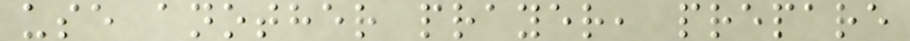use another prayer, prepare
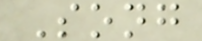Song
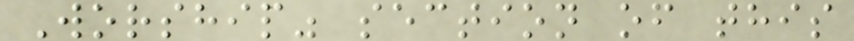Worship" section of this
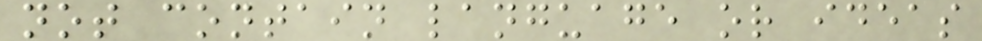not contain language or ideas
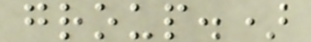group.)
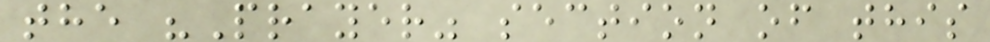the "Prayer" section of this
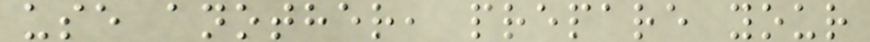use another, prepare your
